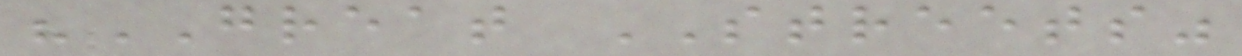"GREAT STREETS"
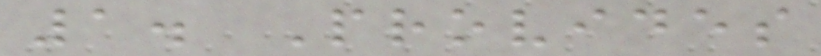1. Provides
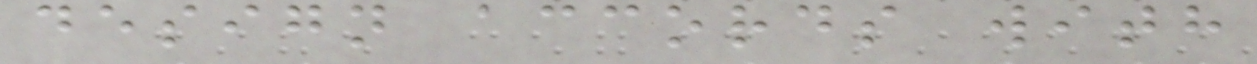design accords with
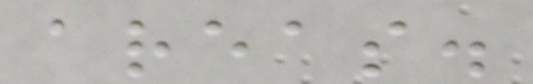areas.
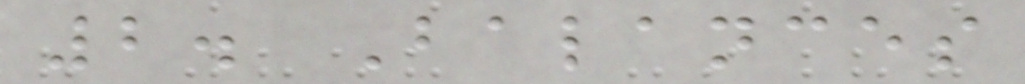2. Balances
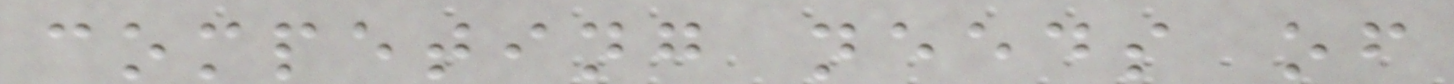competing needs of
